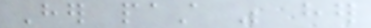Her past was her
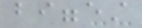biggest
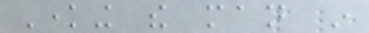Knowing the man in
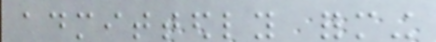admittedly forming
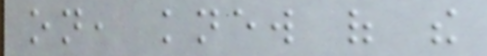on, knew of the
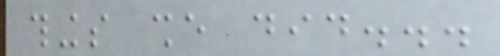things she did...
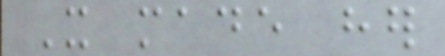It made her
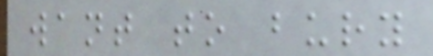want to bury
